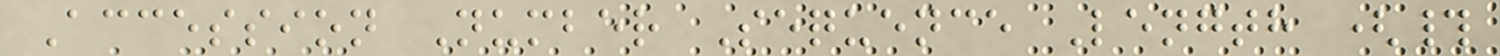Accession Number Sequence Length (#
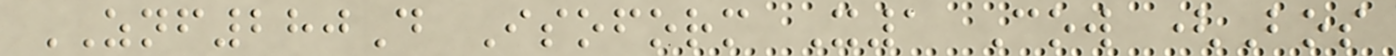ZNF280D Isoform X1 Cow (Bos
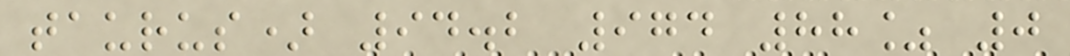taurus) 94.2 974 88% 0
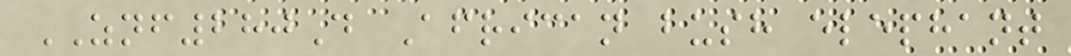ZNF280D African bush elephant
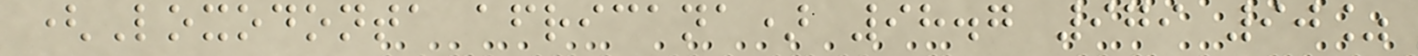(Loxodonta africana) 98.7 979 90%
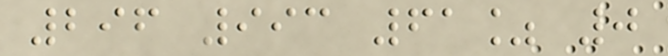296 993 61% 0
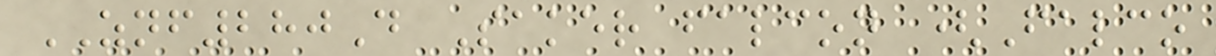ZNF280D Saker falcon (Falco
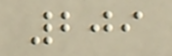209
